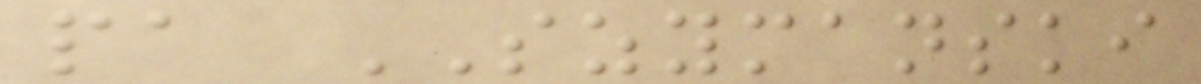pa SZYMANSKI
